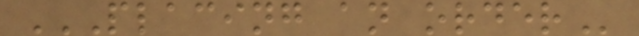PLACING AN ORDER
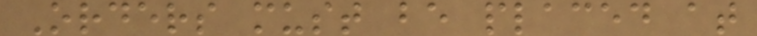Orders must be placed at
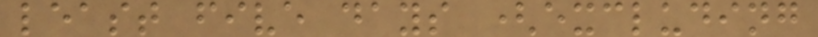least five days (excluding
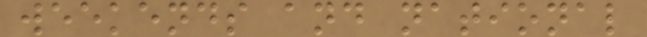weekends and national
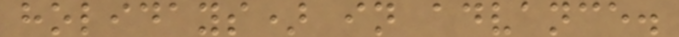holidays) in advance.
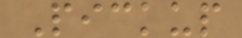Pickup
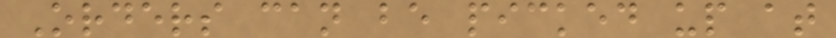Orders can be picked up at
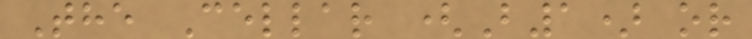The Cellar (B1) or
